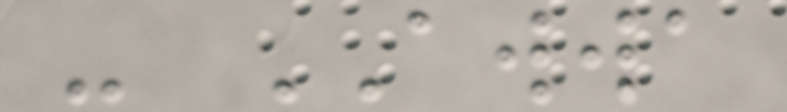- AWWA
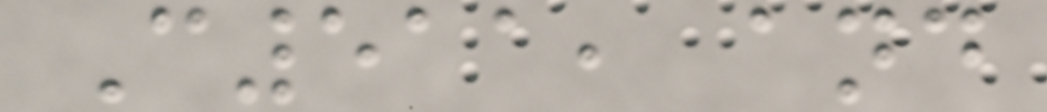C511, and
